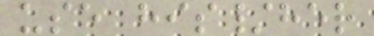use his/her
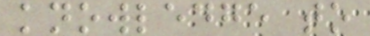knowledge to
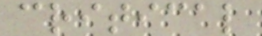critical
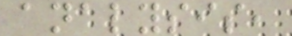analysis,
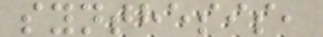synthesis,
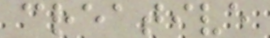creative
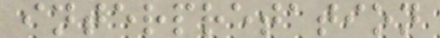interpretation
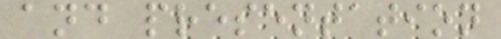and presentation
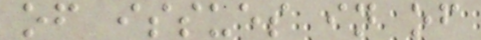of issues in of
